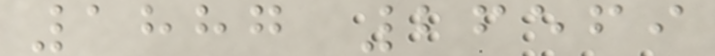1887 26569
